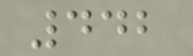442
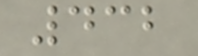432
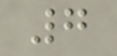7
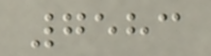7583
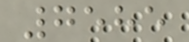7585
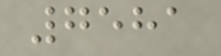7581
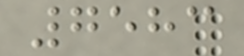7583
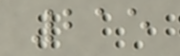215
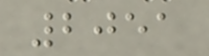2051
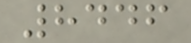8446
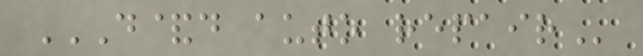D&D AUTO REPAIR
